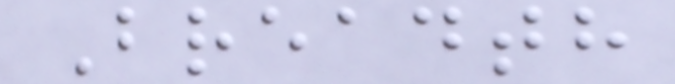Breadth
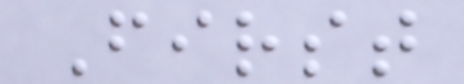First
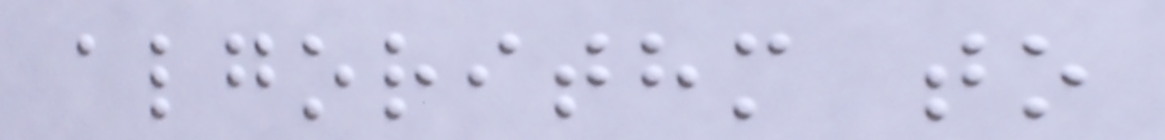algorithm to
